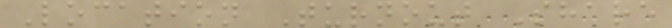Location Turnout Share
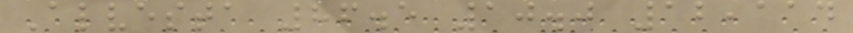Alvesta 86.5 10.0 12,114
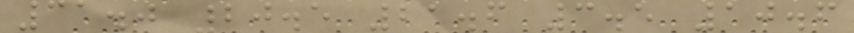31.0 20.5 21.6 3.5 10.6
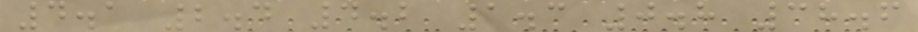4.1 2.4 4.2 1.3 0.8 38.6
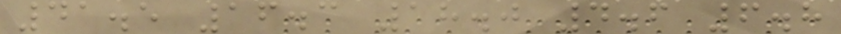41.5 16.3 18.0 4.6 6.8
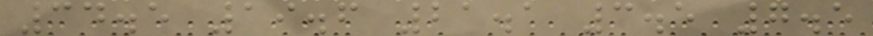34.5 19.6 21.1 3.5 7.5
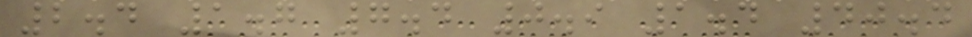2.4 1.7 7.4 0.9 1.4 40.4
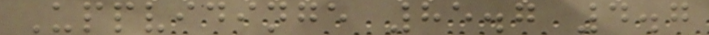Uppvidinge 85.7 4.7
